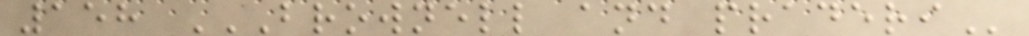158 BROWNELL AND PRADERI
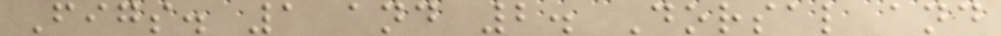Figs. 1 and 2. Dorsal and
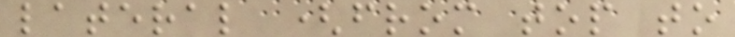lateral (from top to
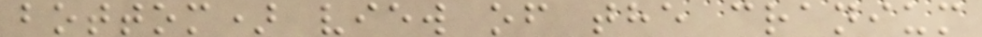bottom) view of the cranium
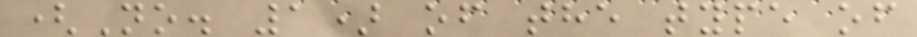(No. 1) of the type of
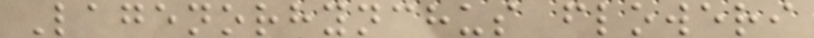Lagenorhynchus floweri
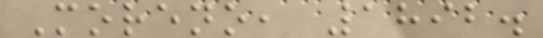Moreno, 1892.
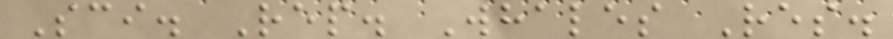Sci. Rep. Whales Res.
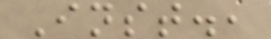Inst.,
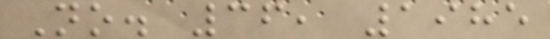No. 36, 1985
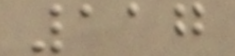117
